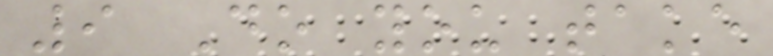9 Do you take
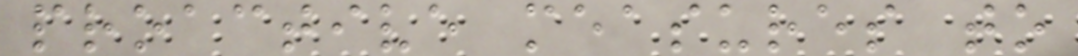proactive measures to
